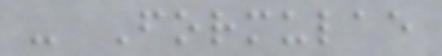- Formulae
